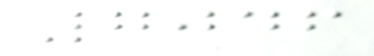7046
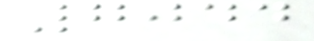7044
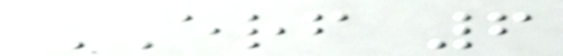ERF 6
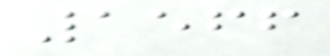1566
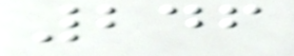246
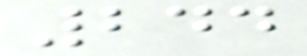244
